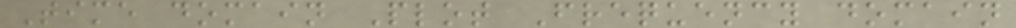Time domain Plot Frequency domain
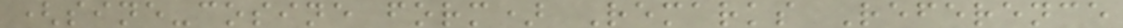(sine-cosine form) Remarks Reference
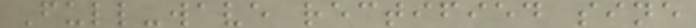Full-wave rectified sine
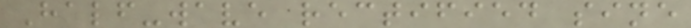Half-wave rectified sine
